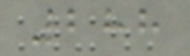288
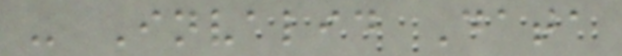- Invalid Data
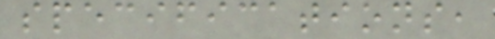specifications,
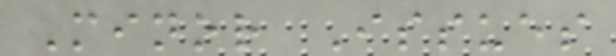Minor Issues
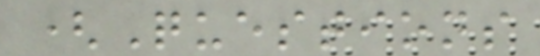(Questions
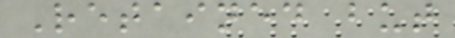Retained but
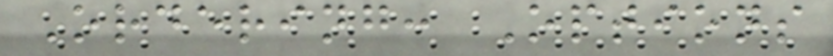Ordering: Options
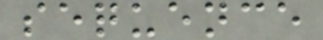sequence
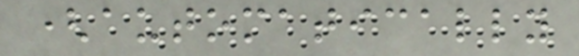(automatically
